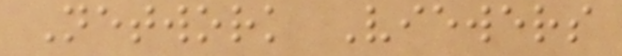Network Viewers
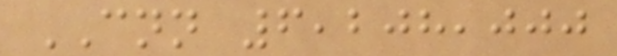CNN 6,208,000
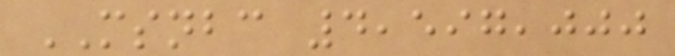MSNBC 4,597,000
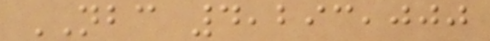NBC 4,293,000
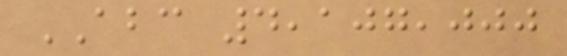ABC 4,107,000
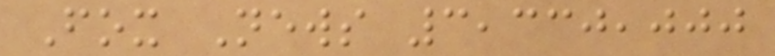Fox News 3,330,000
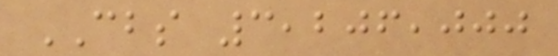CBS 3,206,000
